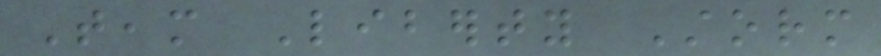Team Liberty Storm
